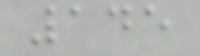145
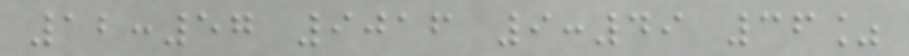12:57 9016 9:49 36%
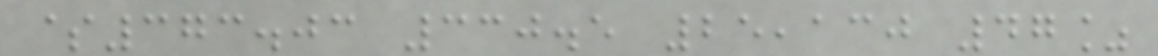$373.03 330.5 25,130 47%
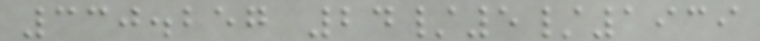330.257 24/5/1939
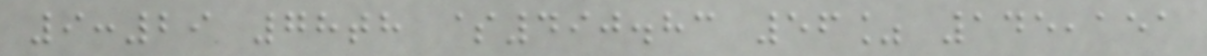9:29 78th $490.83 56% 145,151
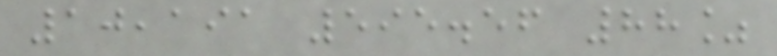10,191 595.56 88%
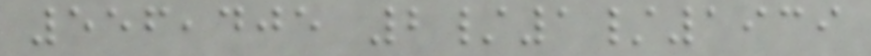556,405 2/1/1939
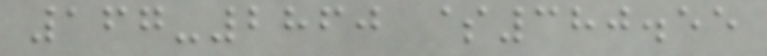167-2860 $380.55
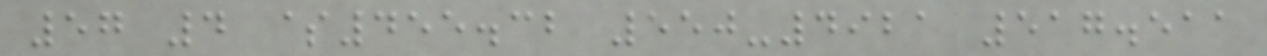57 4 $455.32 550-4921 517.511
